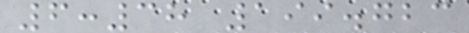6:38 199.723
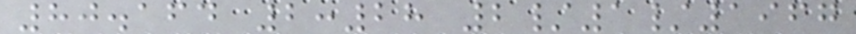80.164 2:28 2/1/1967
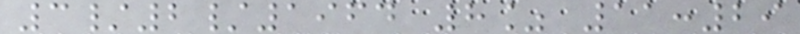3/2/1964 8% 11:29
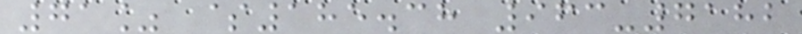71% $185.38 963-7182
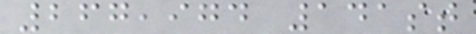267,974 141st
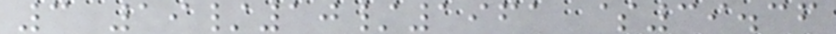3 19/10/1961 $39.36
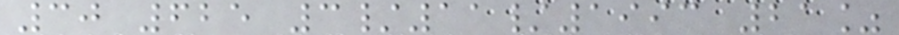30 625 3/11/1993 21%
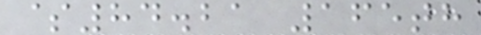$84.21 165th
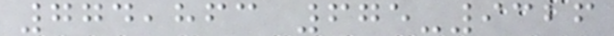774,863 675-9326
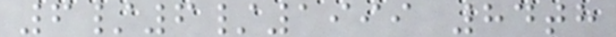6/6/1999 84th
